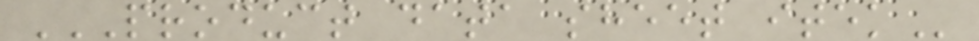PRODUCT DATA SHEET ITEK
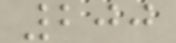200
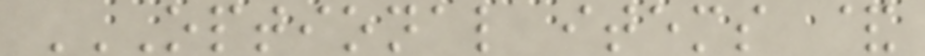OPTIONAL ITEMS &
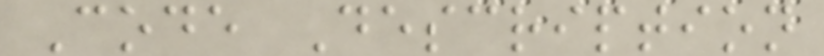Code Description
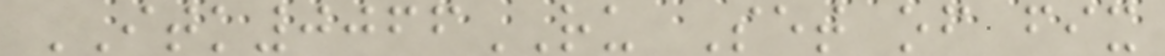ITK0066RU Set of fix
